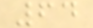64
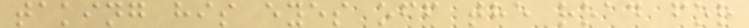taking his eyes off the road for
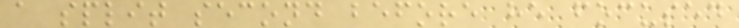a split second before he focused
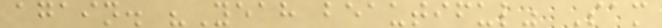again. "Yeah beautiful" Sam
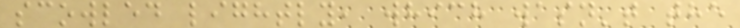scowled lightly, which wasn't the
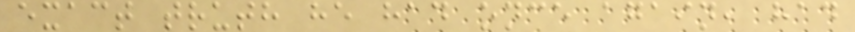exact truth he had once again, had
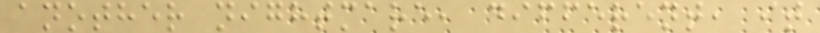another nightmare, different, it
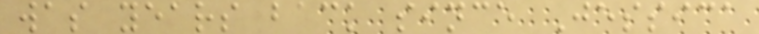was years back since Jessica
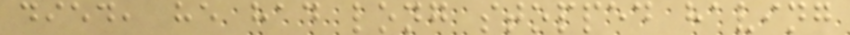died, he had long stopped having
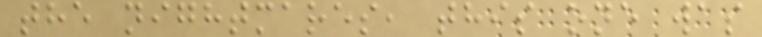the nightmares, this one was
